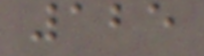125
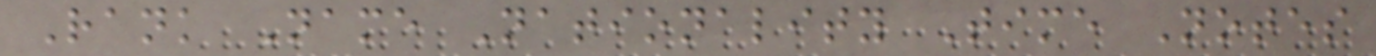Rank Name Nationality Time Notes
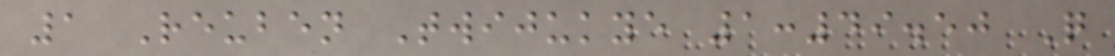1 Reuben Twijukye 1:49.50 Q
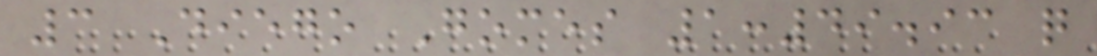3 Diego Gomes 1:49.93 q
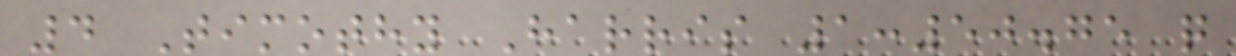4 Timothy Harris 1:50.75 q
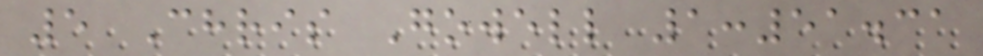5 Chris Gowell 1:51.31
